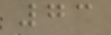73
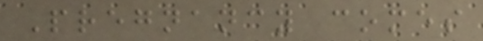Pregnancy comes
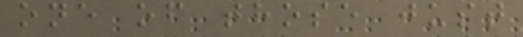one of those just
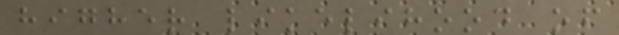higher likelihood of
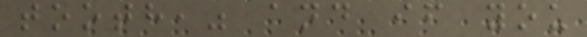tooth," and if you
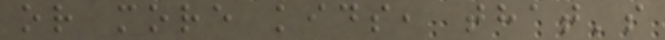or more kids, that's
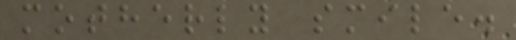motherly smile.
